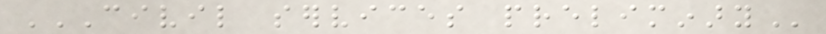CIVIL SERVICES PRELIMINARY
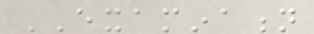EXAMINATION
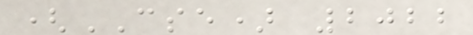(CSE) 2022
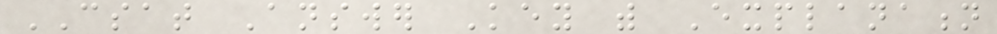CSAT Answer Key with Explanation
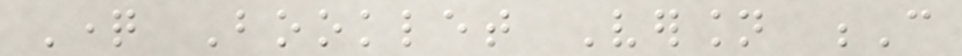Question Booklet Version C
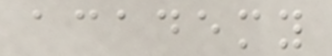academy
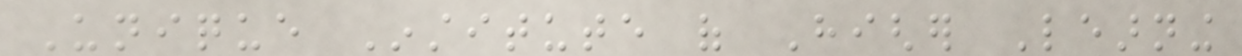Unique Institute of Higher Learning
